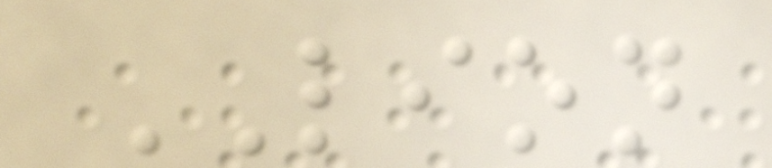LION
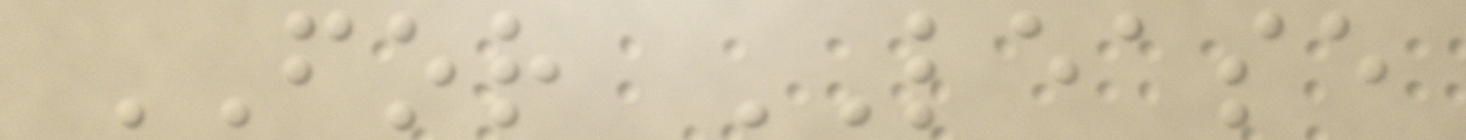FOR LEASE
